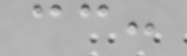cc:
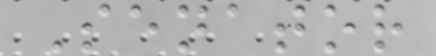Senator
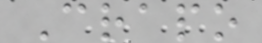Crapo
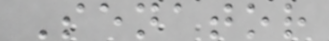Senator
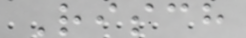Risch
